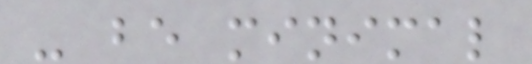- be minimal
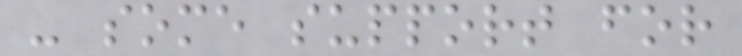- some support for
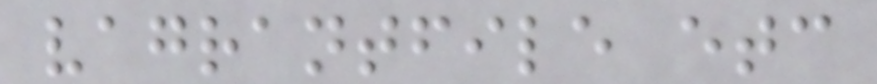vagrantfile etc
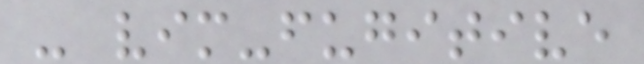- vim-fugitive
